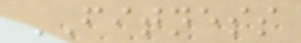FITNESS
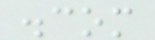.com
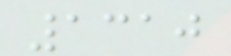1310
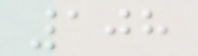108
